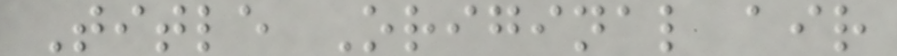Title Original air
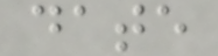date
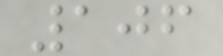106
